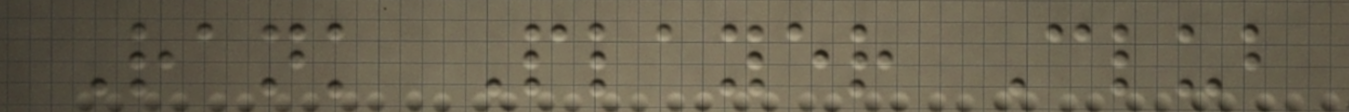Rank Player Club
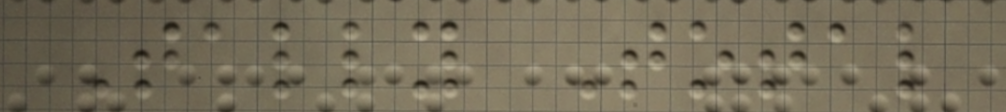Tally Total
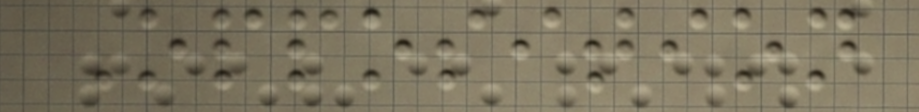Opposition
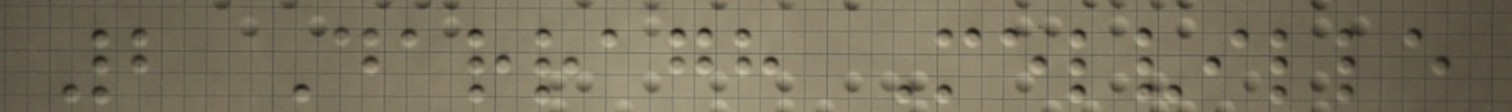2 Darragh Melville
